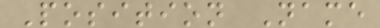Position Name
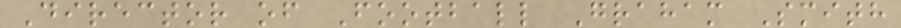Director of Football Graham Smith
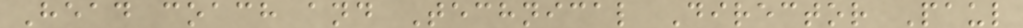Head coach and Technical Director Paul
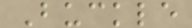Buckle
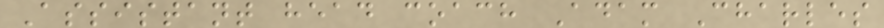Assistant head coach Adam Charles
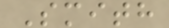Smith
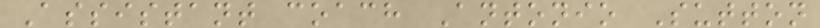Assistant coach Antonio Sutton
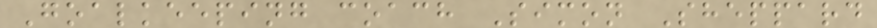Goalkeeping coach Simon Sheppard
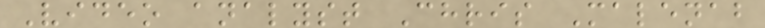Video analyst Chris Malenab
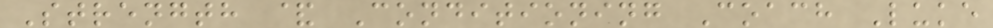Strength & Conditioning Coach Luke
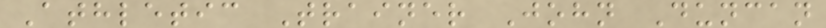Athletic Trainer John Duncan
